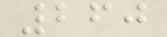260
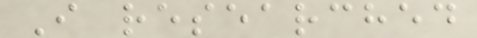I researched
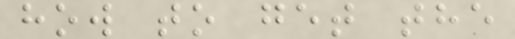how to get the
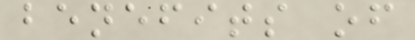benefits of
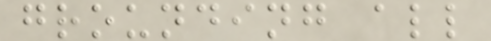grounding all
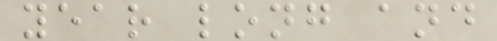year long and
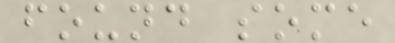found some
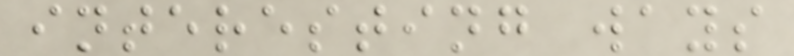interesting ways
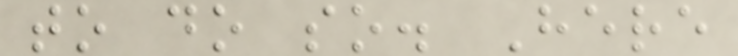to do so. Here
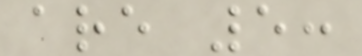are 5:
